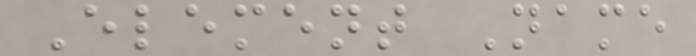Element Name
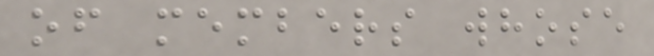of members whose
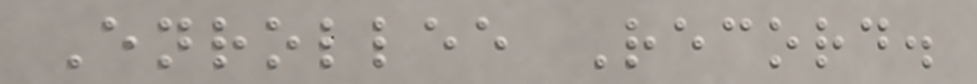Enrollee Record.
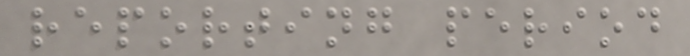reporting period
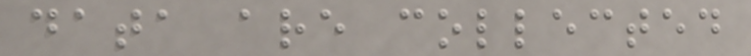data are collected
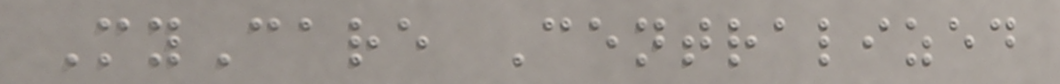MyCare Centralized
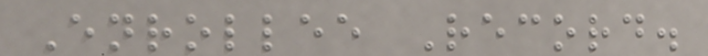Enrollee Record.
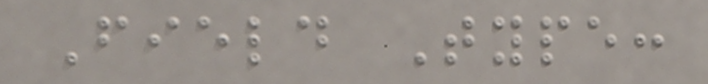Field Type:
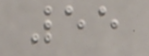55
